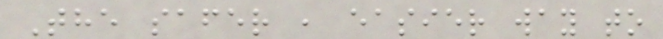The safer , easier way to
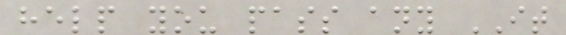help you pass any IT
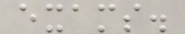exams.
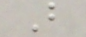B
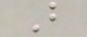B
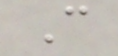C
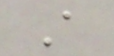A
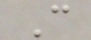C
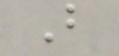B
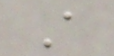A
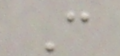C
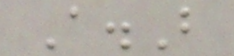A.B
